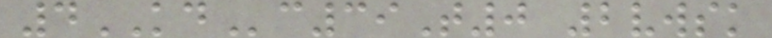4KDc39T0 2vwsk
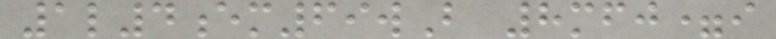1l4em69wB 8mfj=i
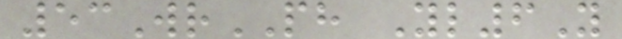53WrPH Yl6Y
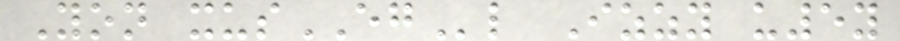Yon xusEGl Izzy u5y
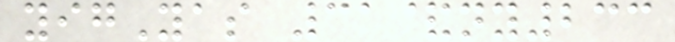yigYas 31&ny233
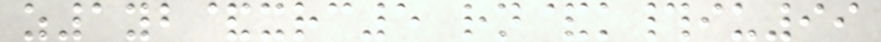z1yb&xrc5 rn&k#iu99
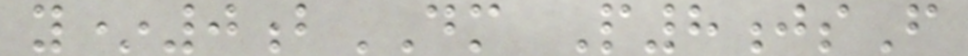y*0bDM P8jsF
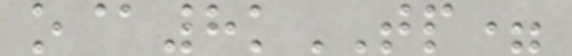o@8kTP=
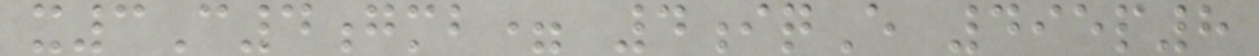x3C4gmb= 4iqE 495p8
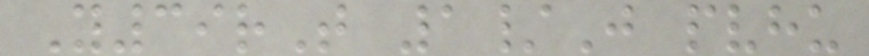Y39rT 1/J pvhu
